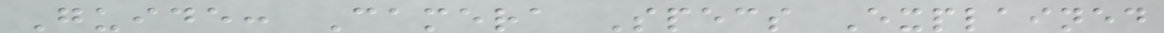Guide: Camera Specs Explained
